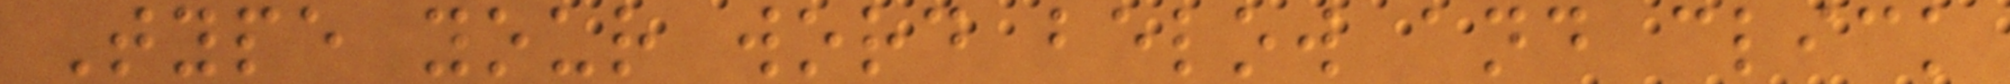Type your word below and click
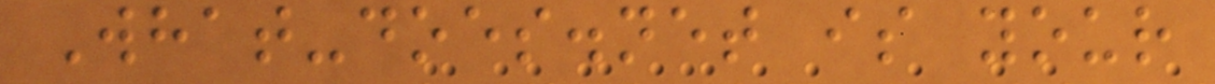What-does.net is your
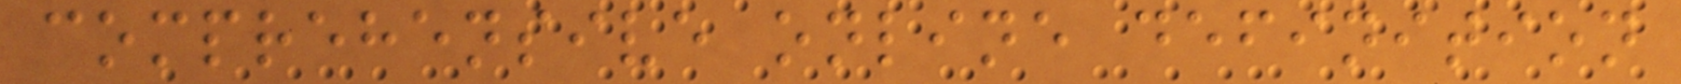comprehensive online definition
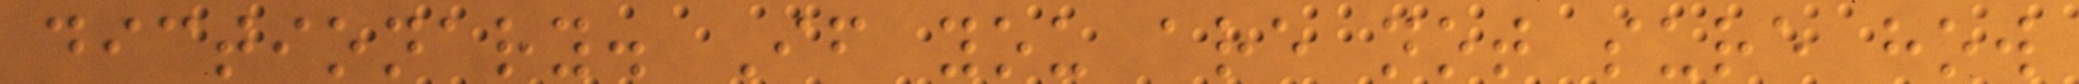dictionary. If you are not sure how
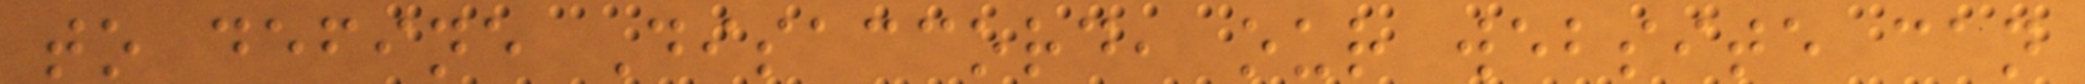to define Disaccord, our website can
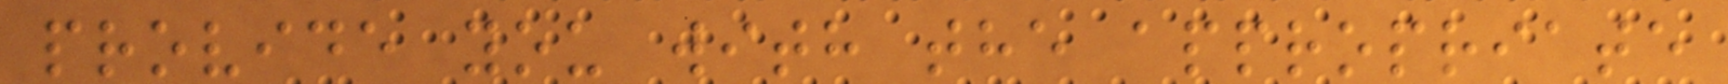provide you with the appropriate
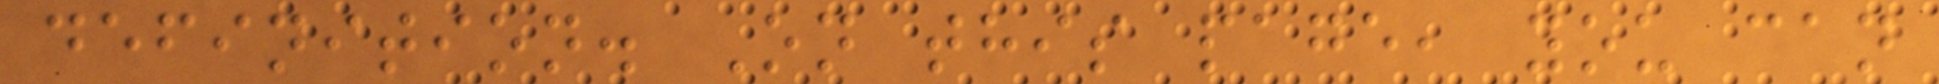definition. On this page, you can
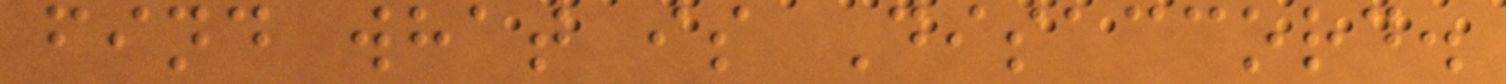find what is Disaccord.
